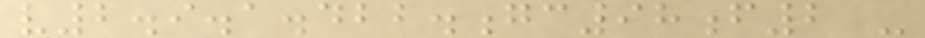v2.9.1.422.gc98f2 -
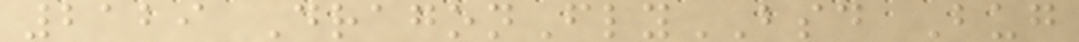2129 DragonFlyBSD Bug
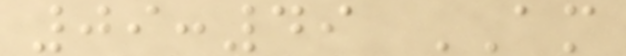09:49 AM
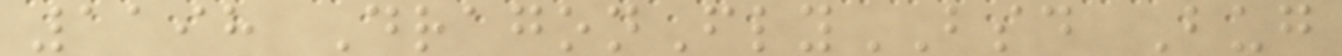1198 DragonFlyBSD Bug
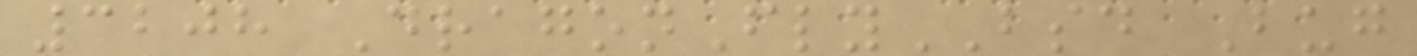3208 DragonFlyBSD Bug
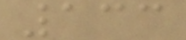133
